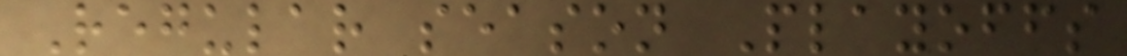Regular season Playoffs
